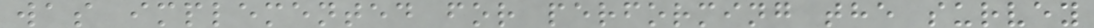was implemented for performing the survey
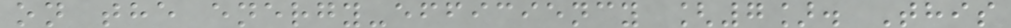on the energy-efficiency [7]. This
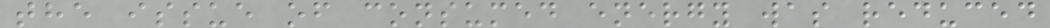the issue of consumed energy was reduced
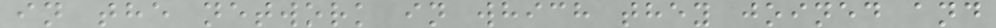in the network in which they joined and
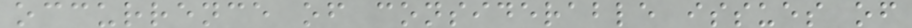occurrence of considerable issues of
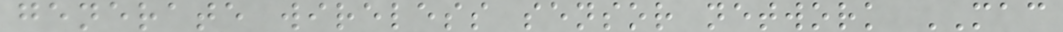generate wireless sensor network MAC
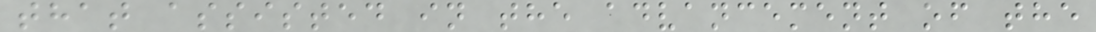that assisted in the advancement of the
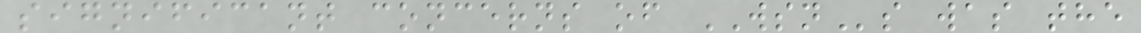significant concerns of WSNs was the
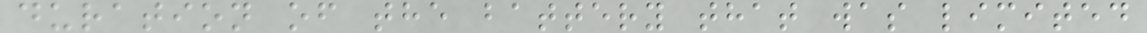duration of the battery that was limited
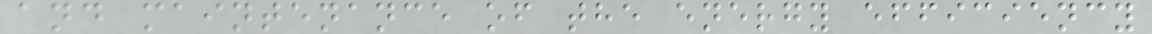and maintenance of the energy efficiency
